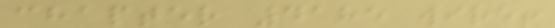chapter 4185 wire!
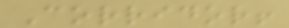Corridor!
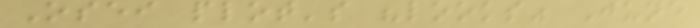Osei plot's "looks" June
